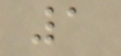1
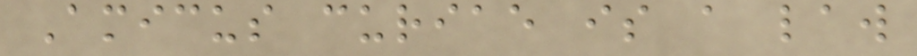Amicus curiae is a law
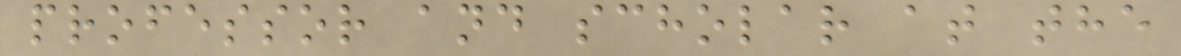professor and scholar at the
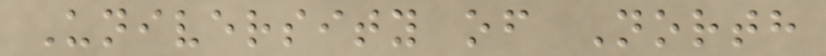University of North
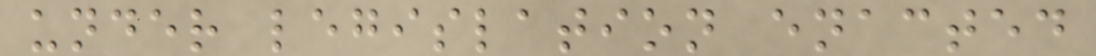under legislation enacted
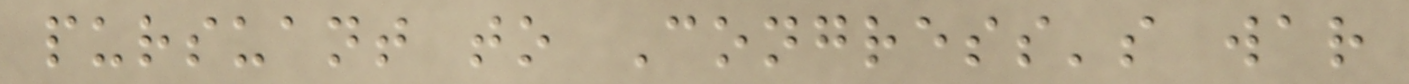pursuant to Congress's war
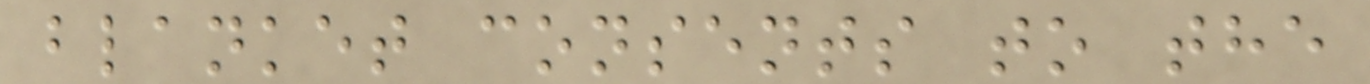blanket consents to the
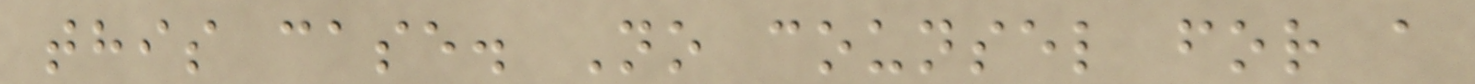this case. No counsel for a
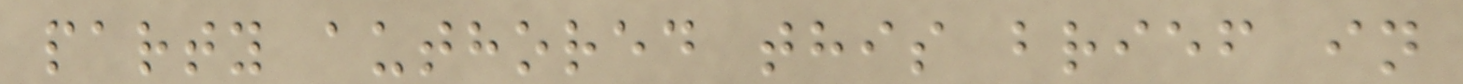party authored this brief in
